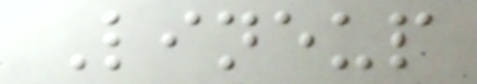Lineup
